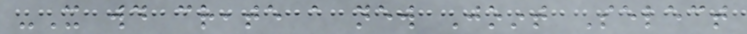-It would create a new Joint Select
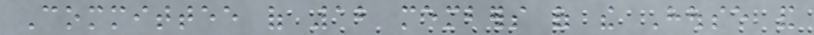Committee of 12 members of the House and
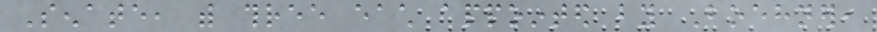Senate, with three each appointed by Boehner,
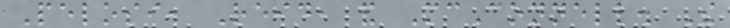Pelosi, Reid, and McConnell. The
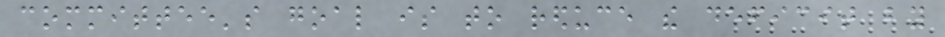committee's goal is to reduce the deficit by
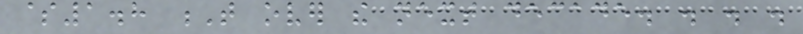$1.8 T over the next decade. . . .
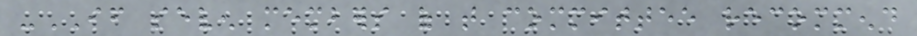-IF seven members of that committee recommend
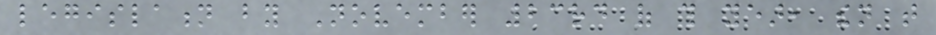legislation by November 23rd of this year, then that
